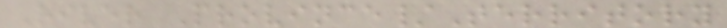River Province/Territory
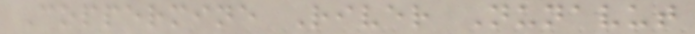Coppermine River Nunavut
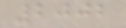2002
